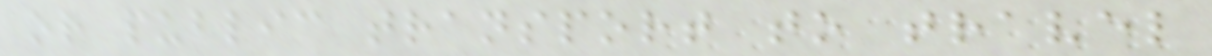or public transport to travel
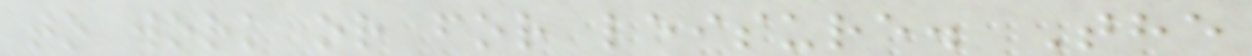to work or for leisure. The
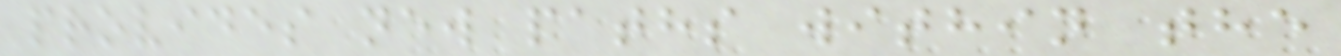provides new paths within the
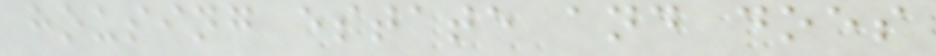housing estate and does
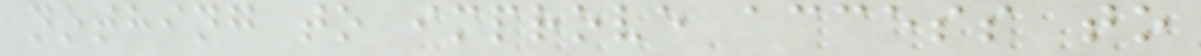nothing to improve access to
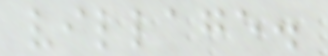village.
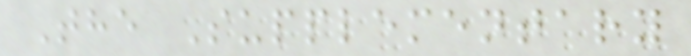The Supplementary
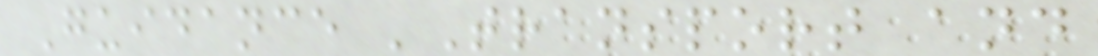Guidance 'Transport and
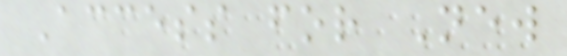Access for New
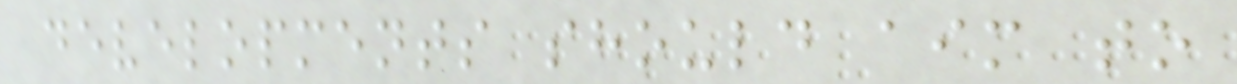developments should aim to
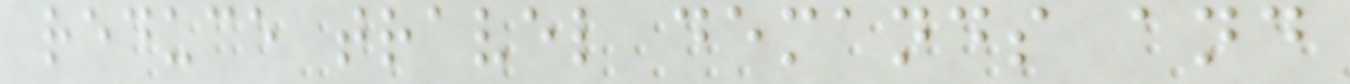reduce travel demands and
